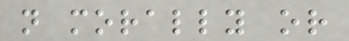not morally or
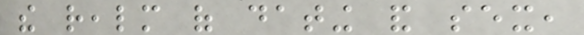the realm of dating and sex,
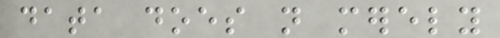data does not merely
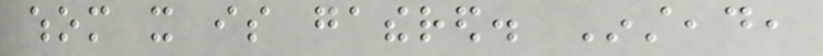whom it is gathered. Instead,
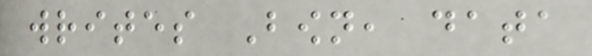writes Bown, data
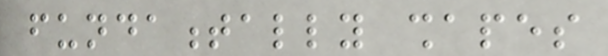fundamentally shapes
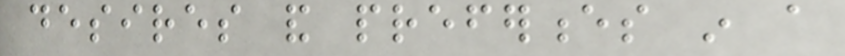desires and preferences in a
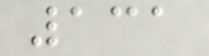131
